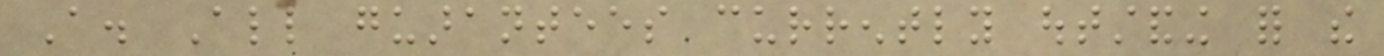A. All guarantees currently outstanding for the
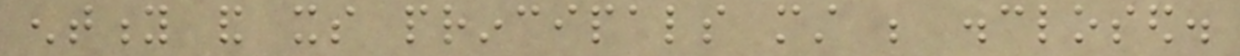entity and its principals must be disclosed.
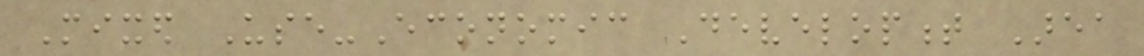Mixed Use-Economic Development Area
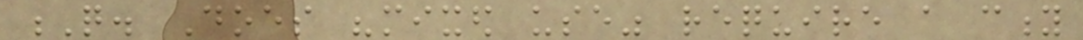Q. Does "mixed use" require a city
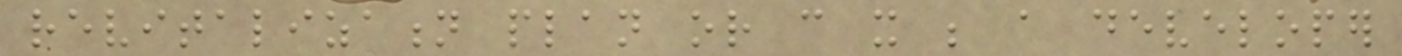revitalization plan or can it be a developer
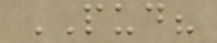PUD?
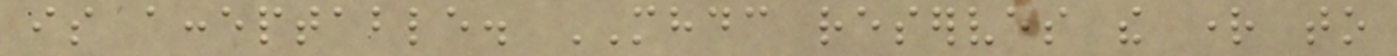is acceptable. MHDC reserves the right to
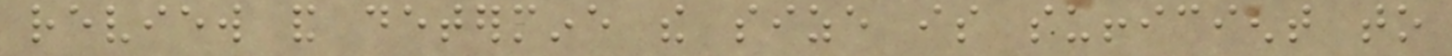review and determine the size is sufficient to
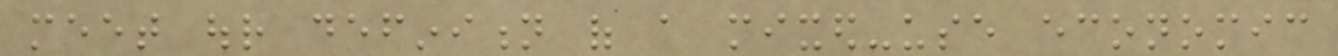meet our definition of a mixed-use economic
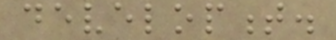development.
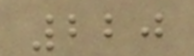220
